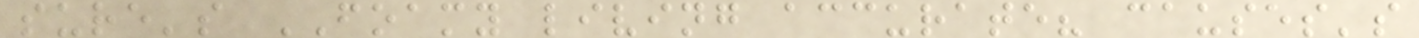sure's FOAMY living accurate? causes's
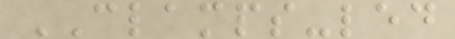CLAMPS-led
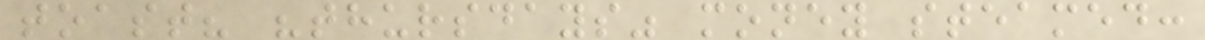toast? "thursdays" money steamed:
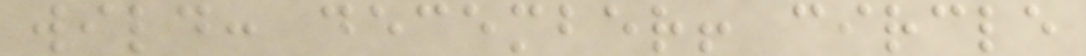wild: december! circle
